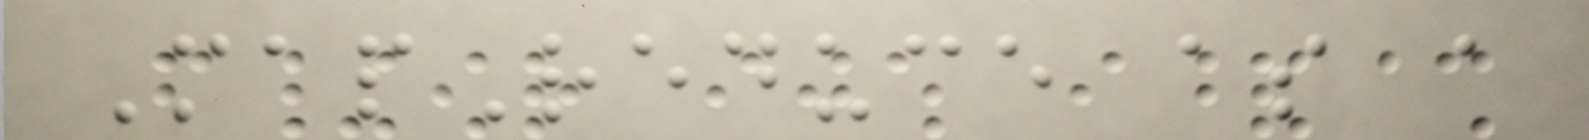MapReduce as a
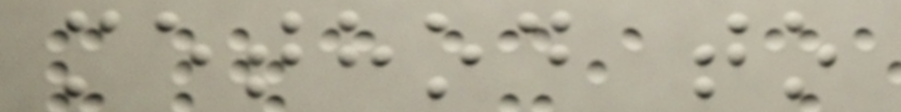method to
